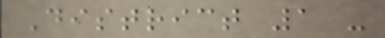District 1 -
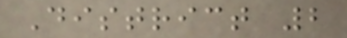District 2
